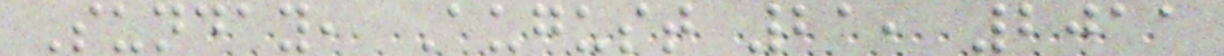Sunday, August 21, 2011
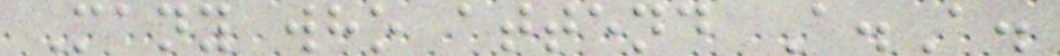Many who attend A.A.
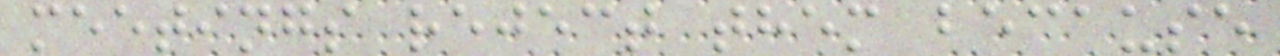meetings reject them because
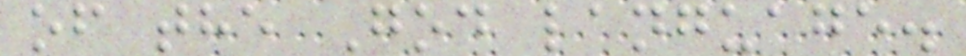of the God language.
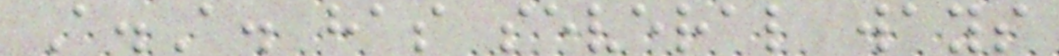A.A. has several ways
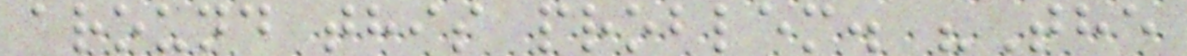around this problem. "The
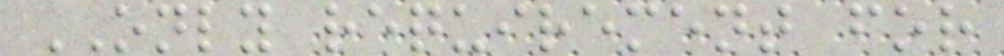ONLY requirement for
